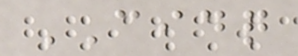CIDQ
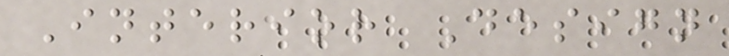Interior Design
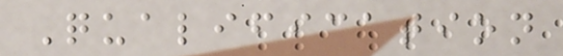Qualification
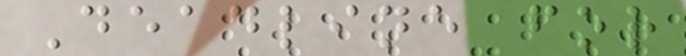Deadline for
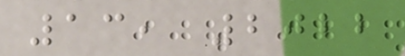13, 2022
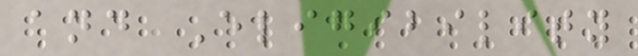and Eligibility
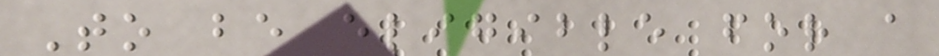To be eligible for a
